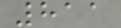811
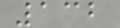132
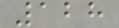128
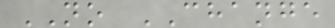NO CHANGE
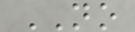NO
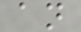an
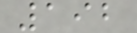192
